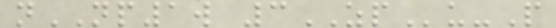nNP1w 3ZPu-P
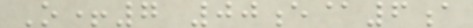O+7 00e@6a
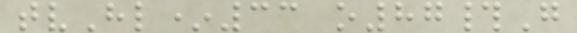tvHl*33 o87#G
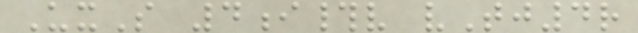UxS 4i#v vTj4r
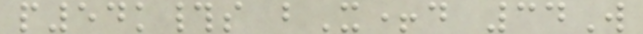p54k#s bX+d 34W
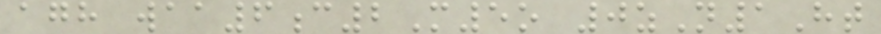agh waa6c2M5o 0zN1Ht
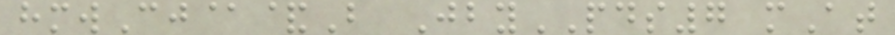hmwCj@&B JbyPDS7 mAt
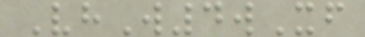VhW4wXf
